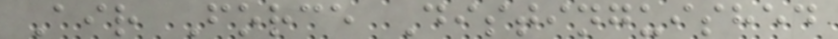Air Force Distinguished
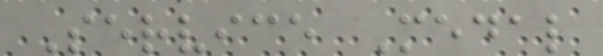Service Medal
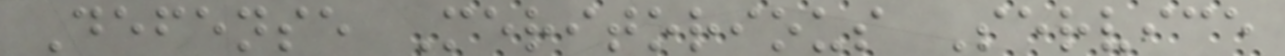Defense Meritorious Service
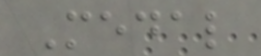Medal
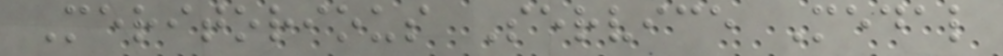Meritorious Service Medal
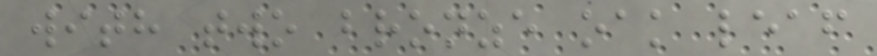with two bronze oak leaf
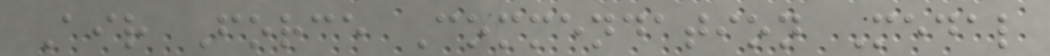Air Force Commendation Medal
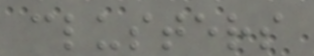clusters
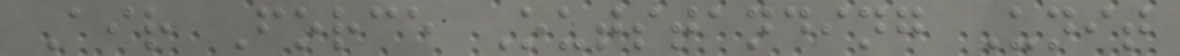Air Force Outstanding Unit
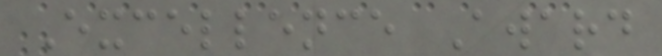Excellence Award
